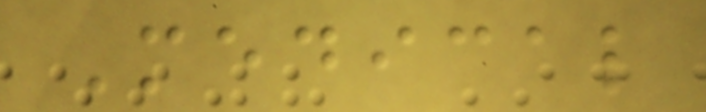Medical
